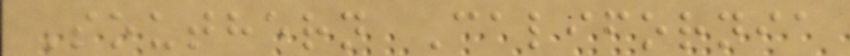Southern California
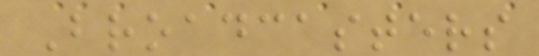Broadcasters
